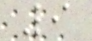9
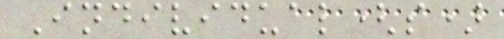Individual(s)
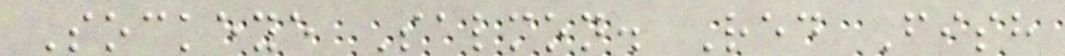Sockeye Salmon. Red Fish
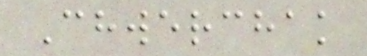Chwerchak
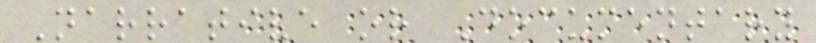Narrative or Documentary
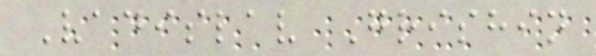Vadislav Grishin
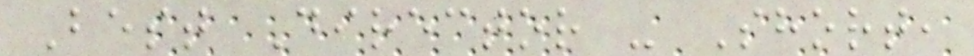Best Director - Short,
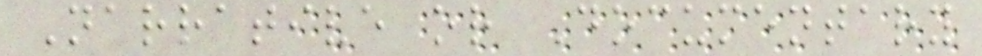Narrative or Documentary
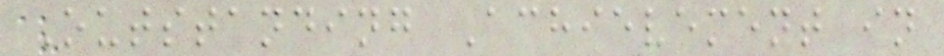Outstanding Achievement in
